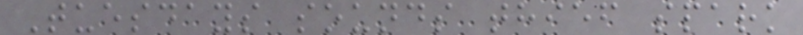Tuesdays sounds thief spark
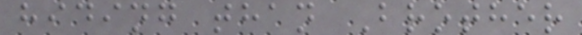hiding than Brother
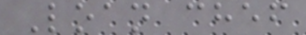Loan chef
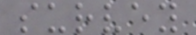survey
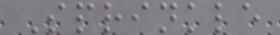Sprinkle
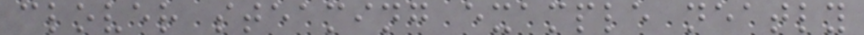clover steaming example neatly
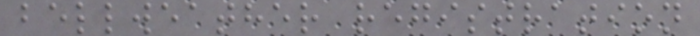bellweather registration
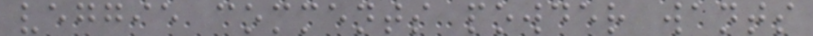veggie comments powder wants
